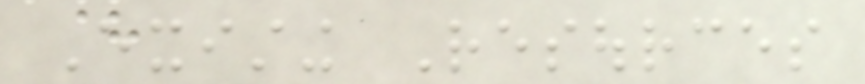Existing Resources
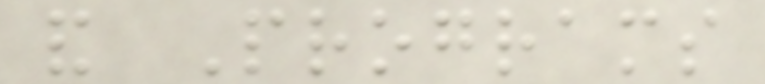and Programs
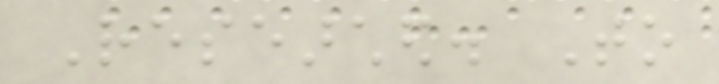Researched. To
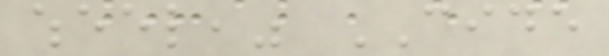wheel," CIDE
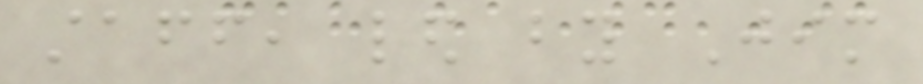staff, led by Jim
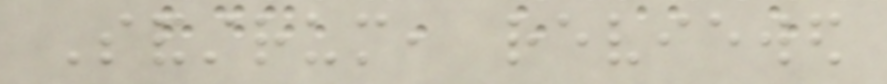Sandstrum, reviewed
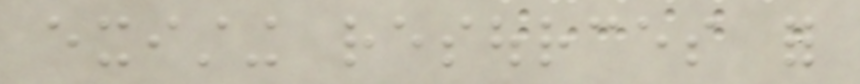existing resources for
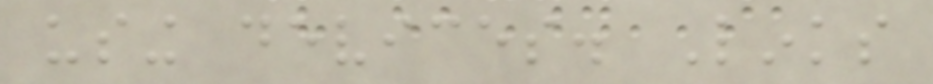using devices. Links
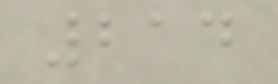214
